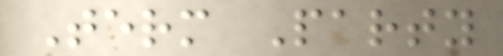Term Party
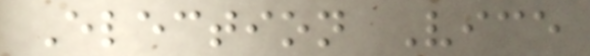Election Vice
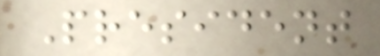President
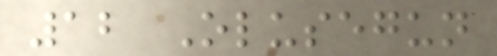12 Olusegun
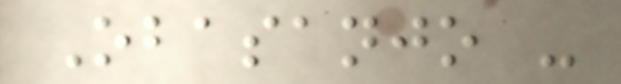Obasanjo -
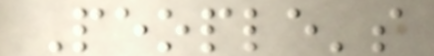People's
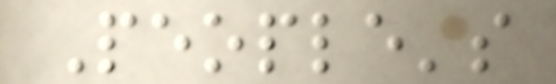People's
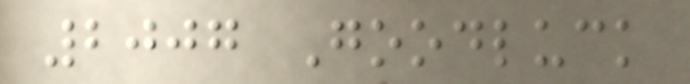2007 Goodluck
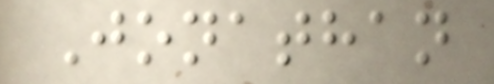Jonathan
